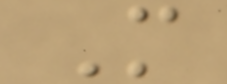M
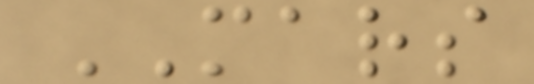MARS
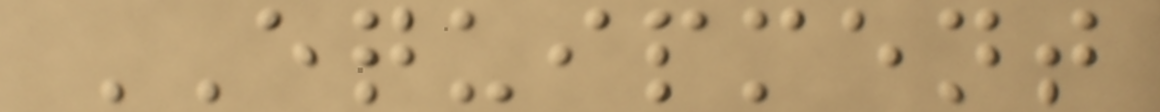EQUIPMENT
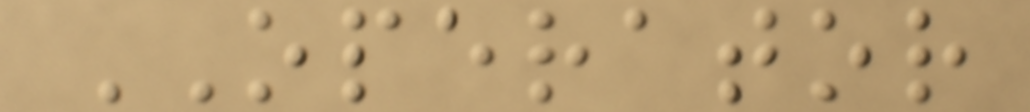OPERATOR
